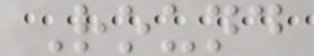Round
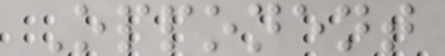Opponent
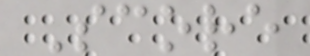Score
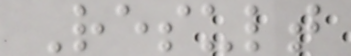Result
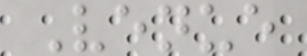Venue
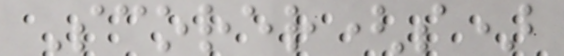Scorer(s)
